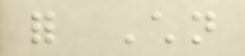for Children
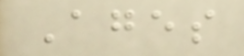Ages
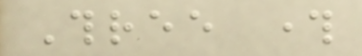Three through
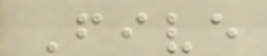Five
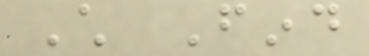Child Find
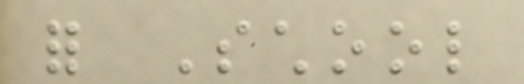for School
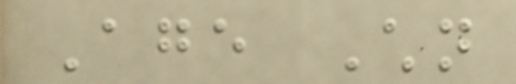Age Children
